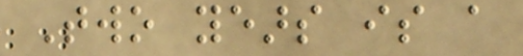Two years is a
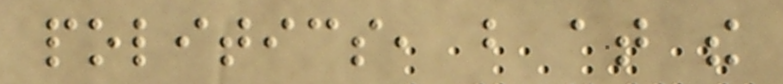politics, but at the
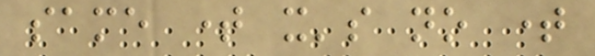same time it's no time
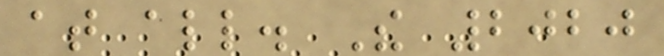at all. The 2020
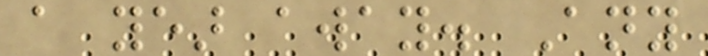a year away. Any
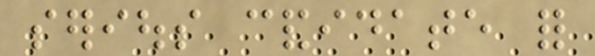serious candidate for
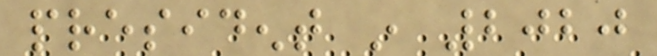president in 2020
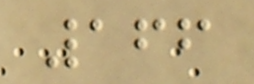166
